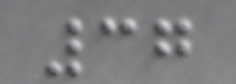37
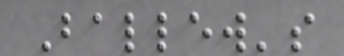Ballew's
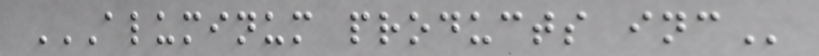ALUMINUM PRODUCTS INC
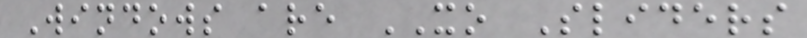Windows are XO Sliders
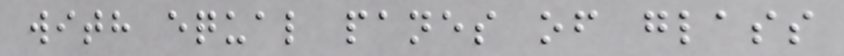with equal panes of glass
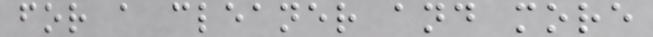for a cleaner and more
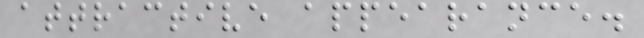attractive appearance.
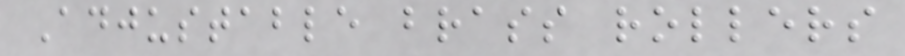Adjustable brass rollers
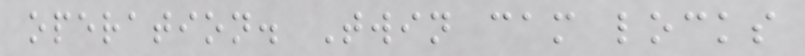operation. Twin cam locks
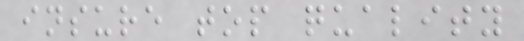insure top quality
